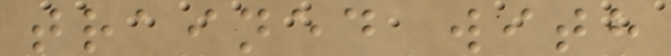trained with
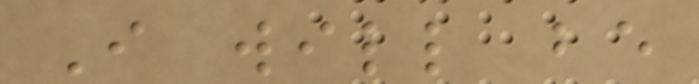I will be
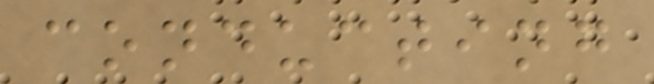conducting
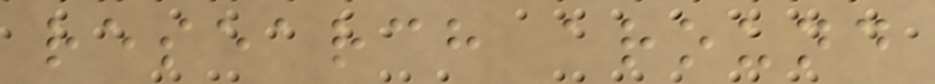research around
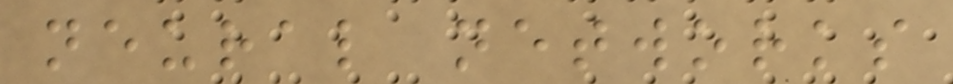neural networks
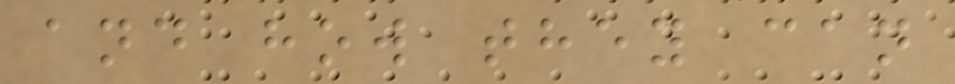and how they can
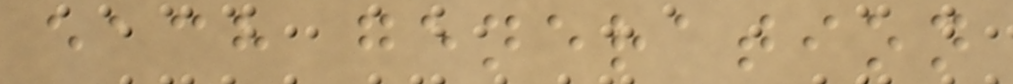each generation
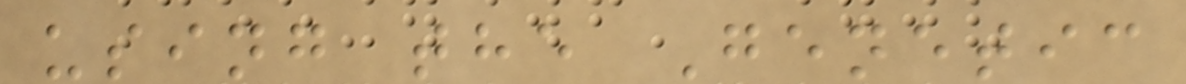using the Genetic
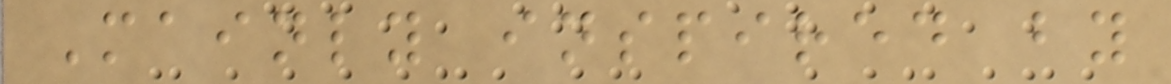Mainly inspired by
